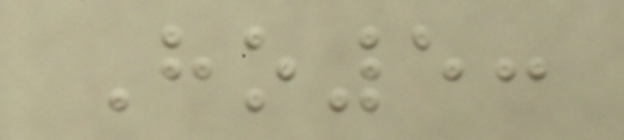Ho5:
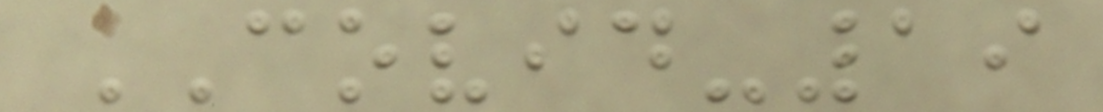COVID-19
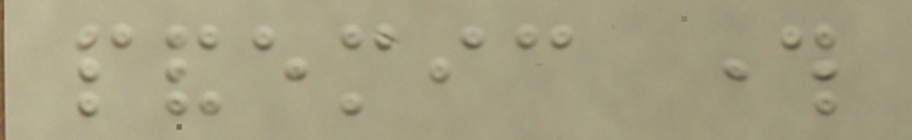pandemic through
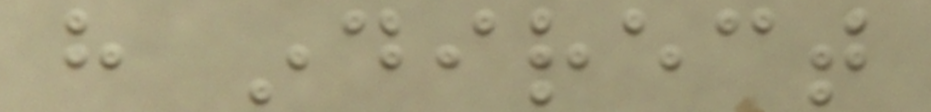have indirect
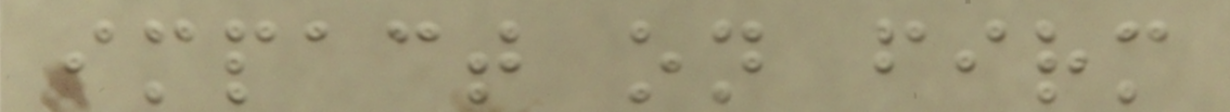impact on firm
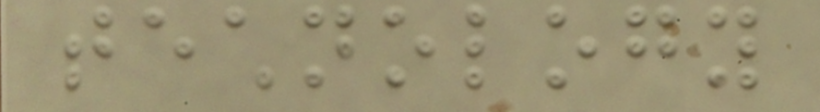technology
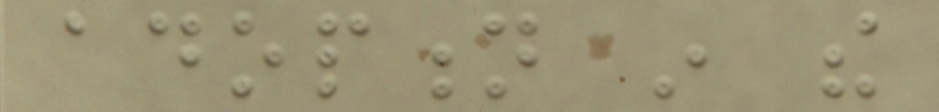adoption in the
